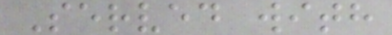Served with
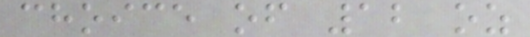choice of 12 oz
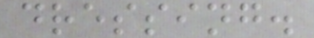dressing.
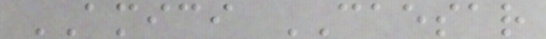AMICI CAESAR
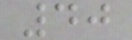40
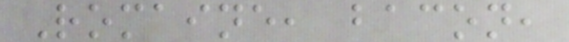Romaine, bacon,
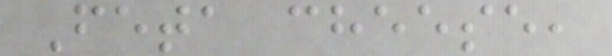Feta cheese,
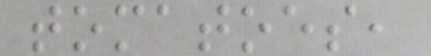tomatoes,
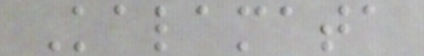Kalamata
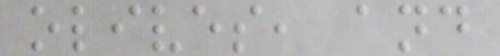olives, and
